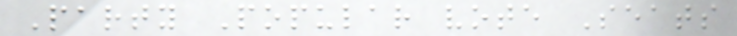Party Popular vote Seats
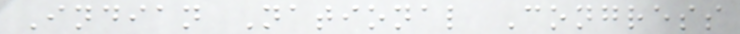Indian National Congress
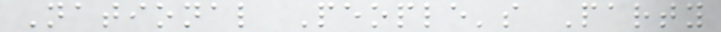National People's Party
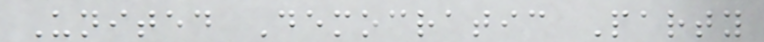United Democratic Party
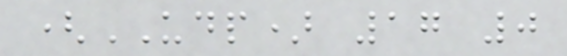(UDP) 17 0
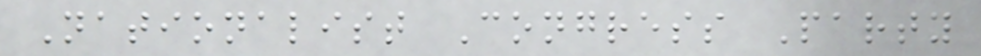Nationalist Congress Party
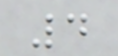4
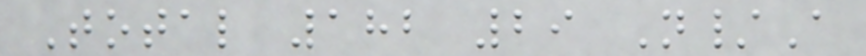Total 182 29 N/A
